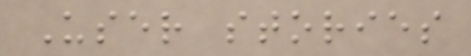User stories
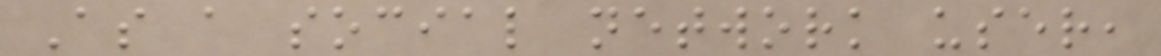As a social network user,
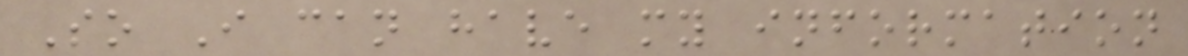So I can have my information
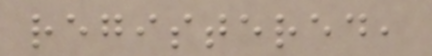registered,
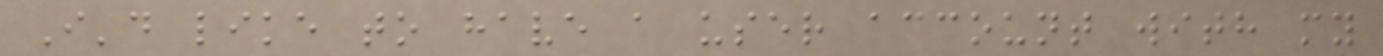I'd like to have a user account with my
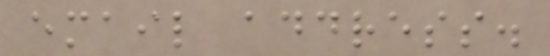email address.
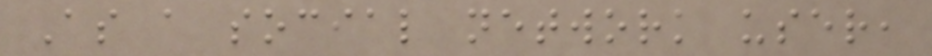As a social network user,
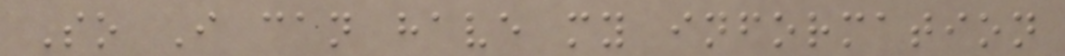So I can have my information
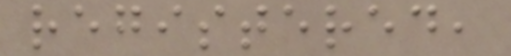registered,
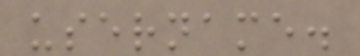username.
